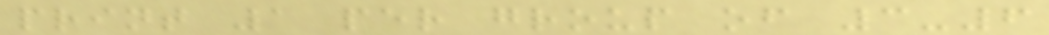print 1 per group of 3-6
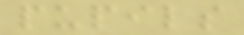pupils
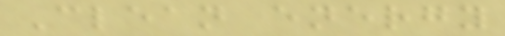Clean energy
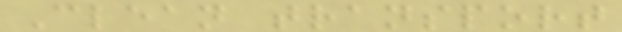Clean transport
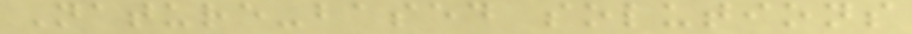Nature-based solutions
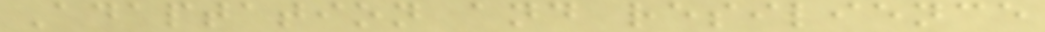Adaptation and resilience
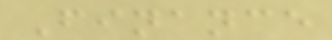Finance
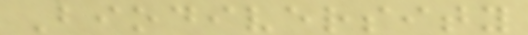Biodiversity
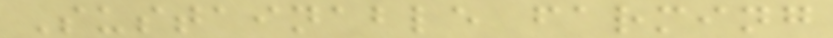Sustainable farming
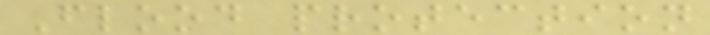Flood protection
